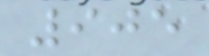905
